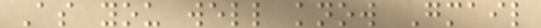As you well know Gmail
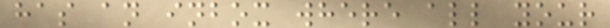has an inbox where all your
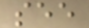see
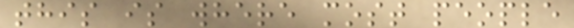this is where most people
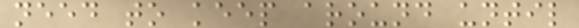need to keep around until
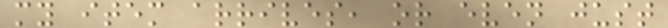my item arrives, or even just
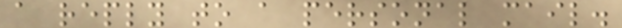a reply to a personal mail.
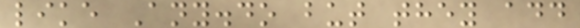like Any.do but they add
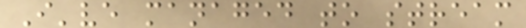I've managed to stream
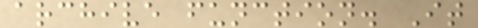archive function. It
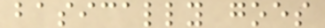basically goes
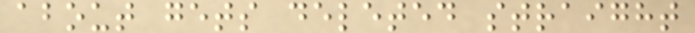about gets deleted straight
